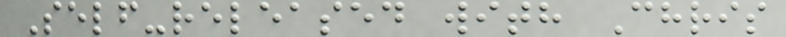Self-released with Chris
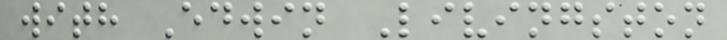with Edwin Livingston
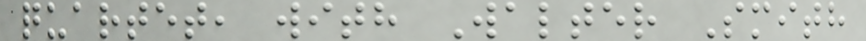quartet, with Walter Smith
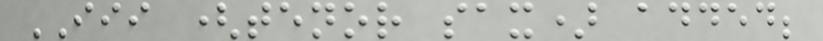III (tenor sax) added;
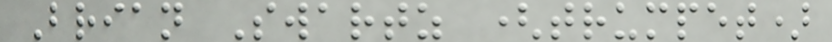Brian Swartz (trumpet)
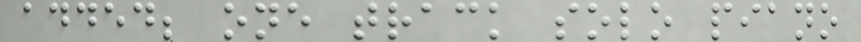added; one track solo piano
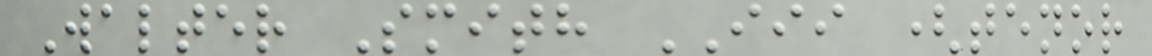Walter Smith III (tenor
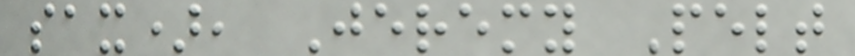sax), Jeremy Pelt
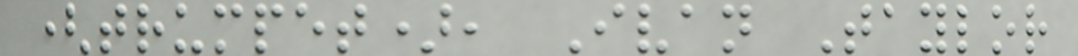(trumpet), Ivan Taylor
